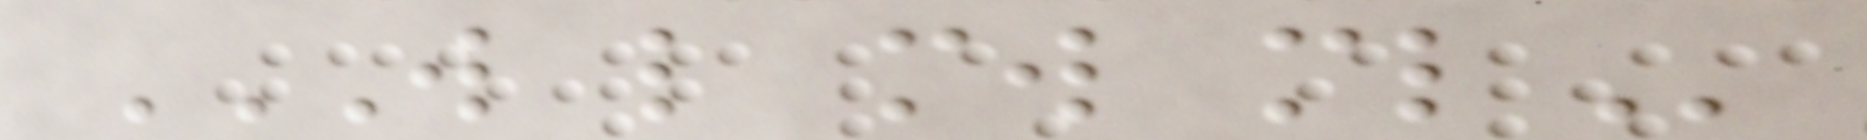W L MW ML
